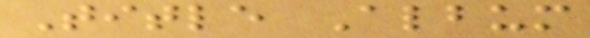Title Album
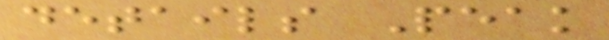details Peak
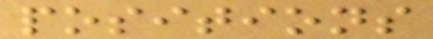positions
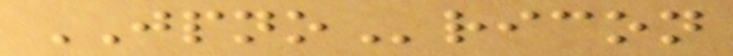JPNOricon
